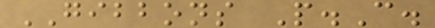GIBBONS P.C.
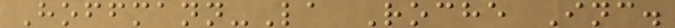Hoffmann-La Roche Inc.
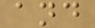and
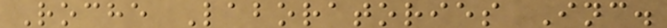Roche Laboratories Inc.
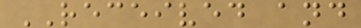RECEIVED and
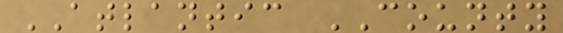ATLANTIC COUNTY
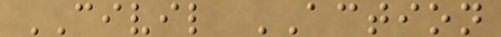CIVIL ACTION
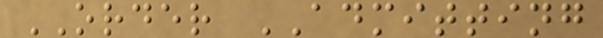ORDER ADMITTING
